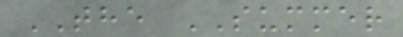THE SUMMER
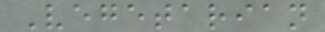Vegetarian
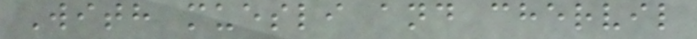With muesli and chervil
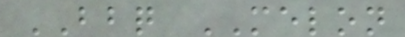BBQ MELON
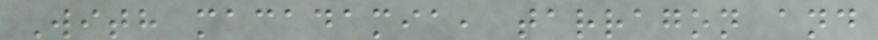With macadamia, tarragon and
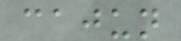cajun
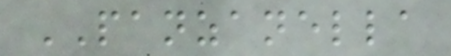PANZANELLA
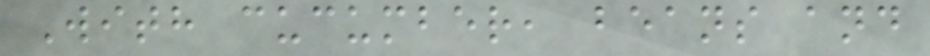With cucumber, beans and
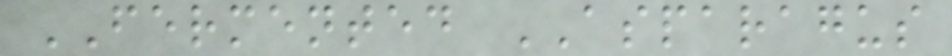FERMENTED ASPARAGUS
